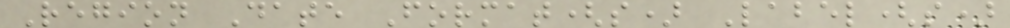Region Date Format(s) Label(s)
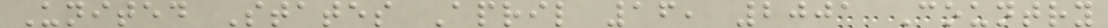United States April 16, 2001 Country
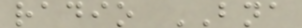radio BNA
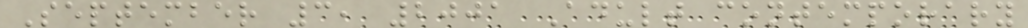September 3, 2001 Adult contemporary
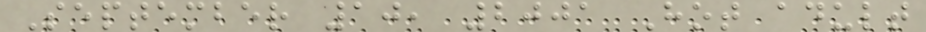September 10, 2001 Hot adult
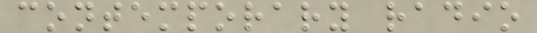contemporary radio
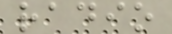radio
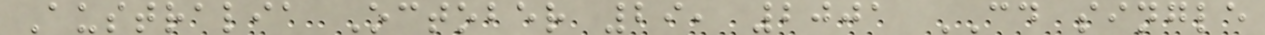Australia October 29, 2001 CD single
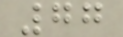77
